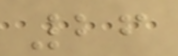26
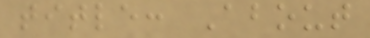title: About
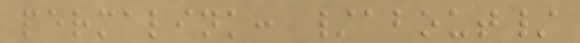permalink: /about/
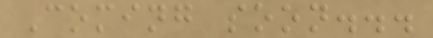Coming soon...
